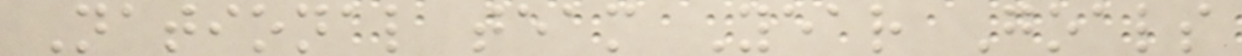National team Year Goals
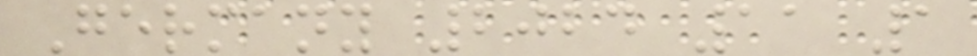Germany 2024 11 1
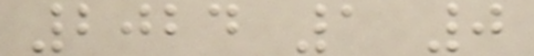2024 1 0
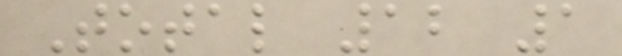Total 12 1
